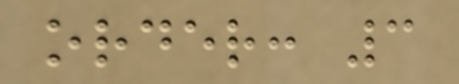order: 3
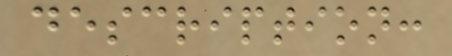description:
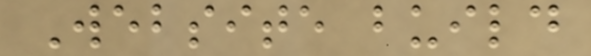Website build
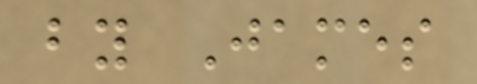by James
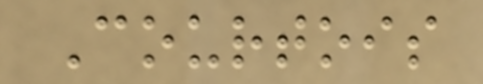Courtois
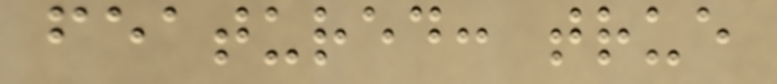featured: true
